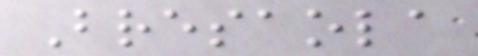Bresaola
